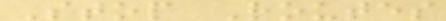Stop Routes
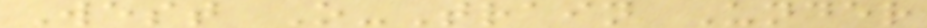West O-Train Under
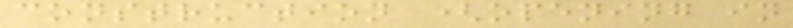construction (opening in
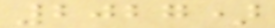2027)
